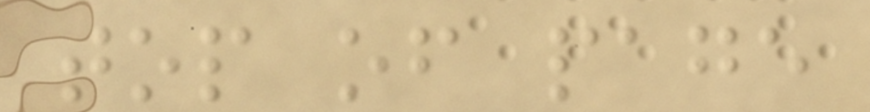top of page
